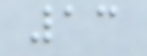13
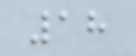18
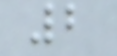2
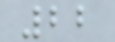22
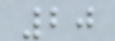20
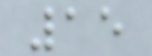15
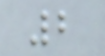2
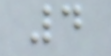4
